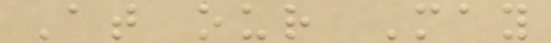At our May
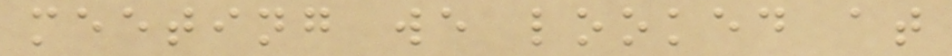meeting we looked at
